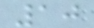10
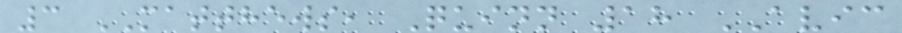3 MATTHEWS, Quinn 18 AVIC
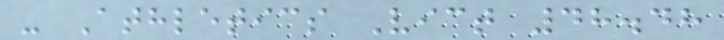- Athletics Vict 48.48
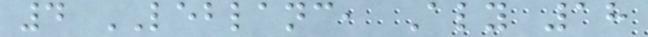4 LEBLANC, Aly 18
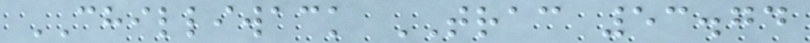CHILLIWACK TRAC 53.74
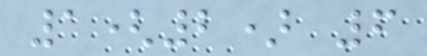1(2) 6
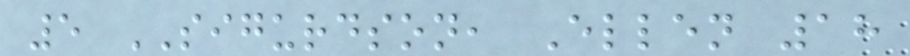5 SIGURDSON, Ellen 18
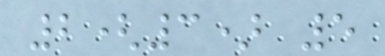2(3) 5
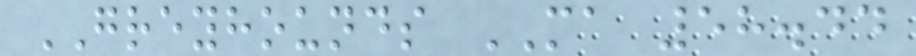GREYHOUNDS MA 58.44
